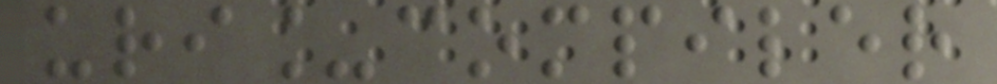uri_compiler
